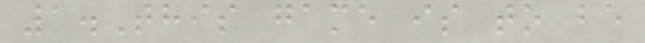1.This game is to be
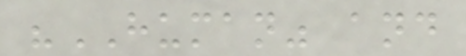"HUMAN" and
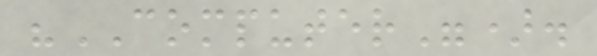"COMPUTER").
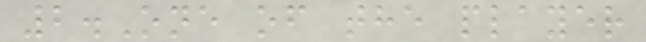2.One of the player
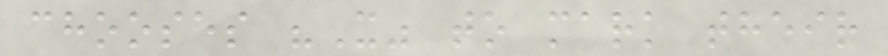chooses "X" to mark their
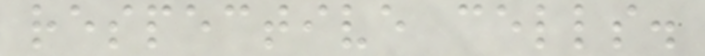respective cells.
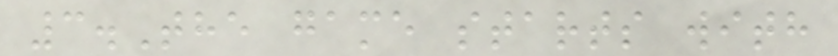3.The game starts with
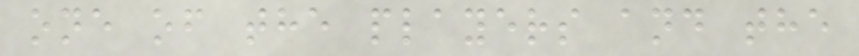one of the players and the
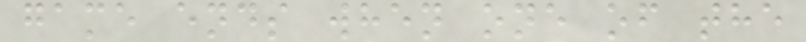game ends when one of the
